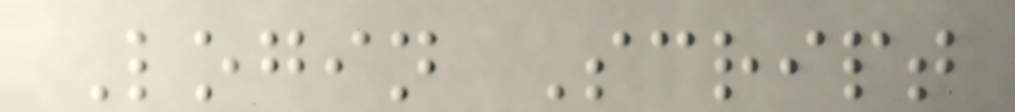Login Script
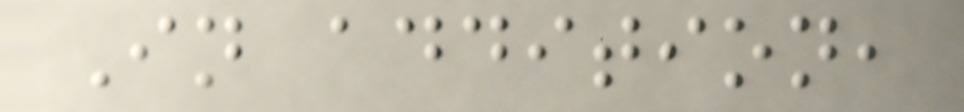In addition,
